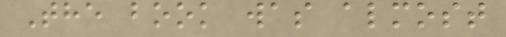The book was almost
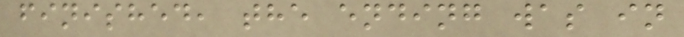finished, the ending was in
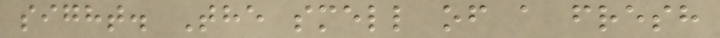sight. The smell of a fresh
